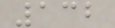132
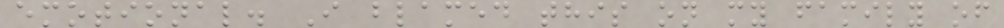emotional. I blamed this on my family of
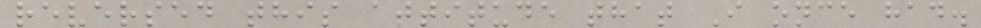reversed this attitude that I once had.
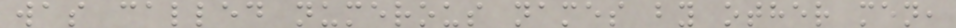was called numerous names by other men,
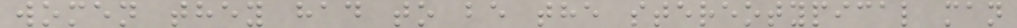women they had to be the stereotypical man
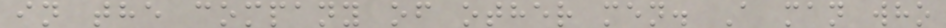in the company of other men. A man who
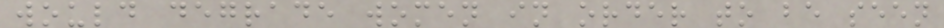would degrade women in order to be seen
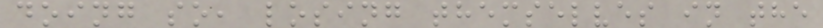doing so, losing themselves in the
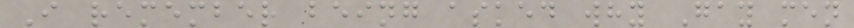I remember being asked why Gay men
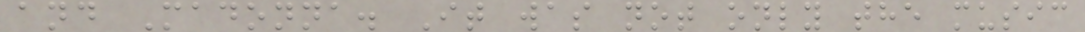and Madonna. It was not only the music
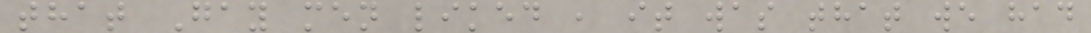that Gay men liked , it was that we had
